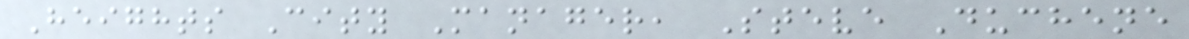Heights City Manager, Steve Duchene
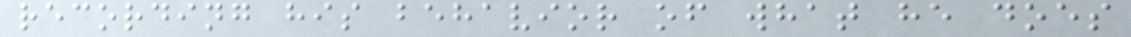recording his behavior of what he does
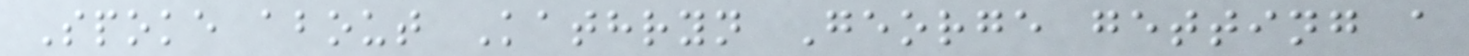Spoke about Kathryn George getting a
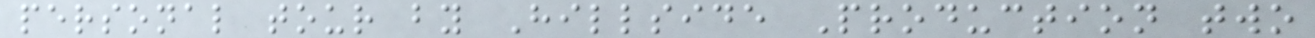personal tour by Hillside Production two
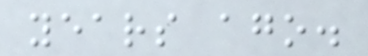years ago.
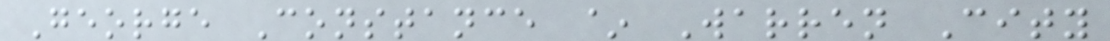George Constance ~ Warren City
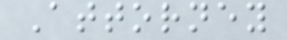Attorney
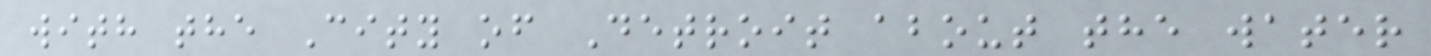with the City of Detroit about the water
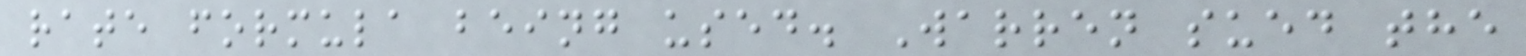rate formula being used. Warren sued the
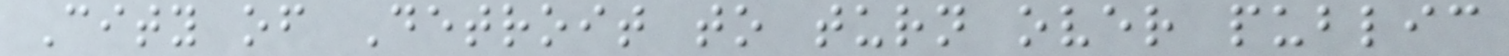City of Detroit to turn over public
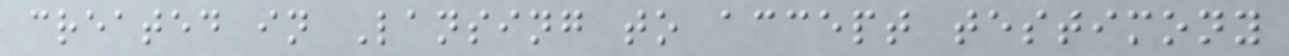created in Lansing to accept testimony
